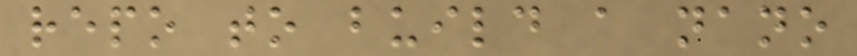repo to build a nano
